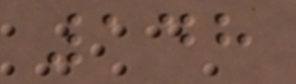148
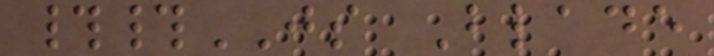##JS Blade
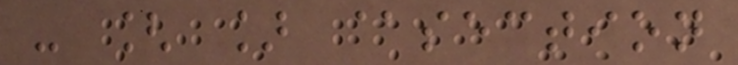- [ ] @section
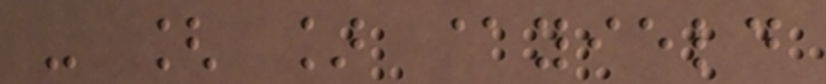- [ ] @yield
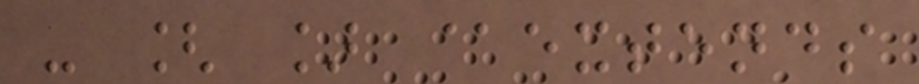- [ ] @extends
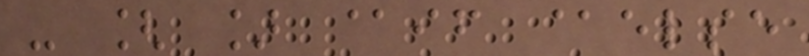- [ ] @if @else
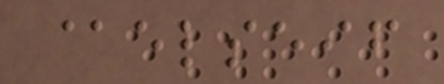@elseif
